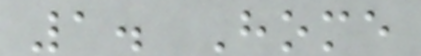1. Home
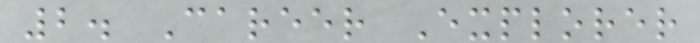2. Career Explorer
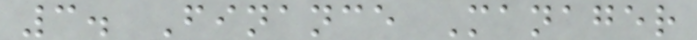3. Finance Manager
